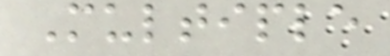Multiple
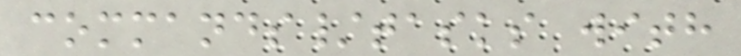commands/tasks with
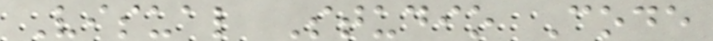Visual Studio Code
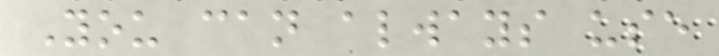You can always use
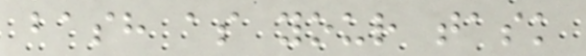bash as your task
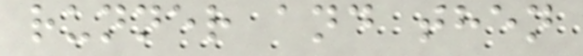runner and then
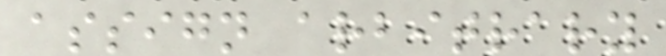assign arbitrary
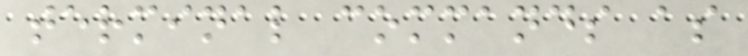terminal commands as
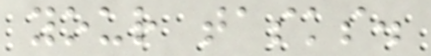your tasks.
